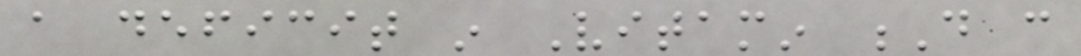a deficit in Vitamin D can
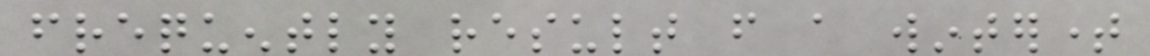frequently result from a wintertime
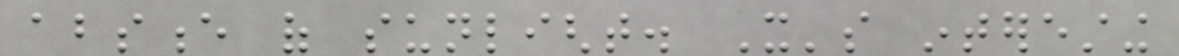absence of sunlight. It's interesting
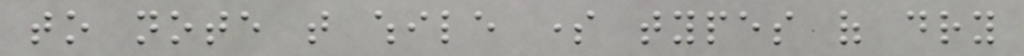to note that while some types of dry
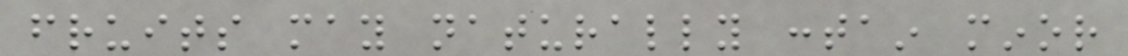fruits may naturally contain minor
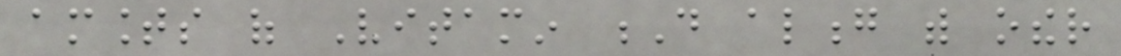amounts of Vitamin D along with other
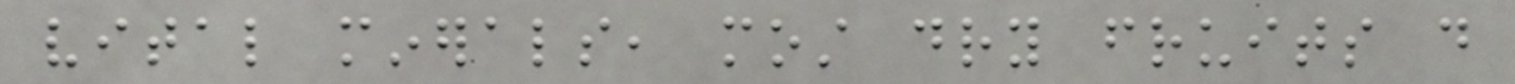vital minerals, most dry fruits do
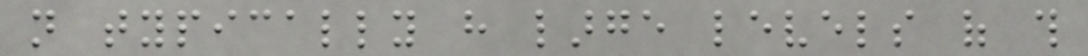not typically have large levels of this
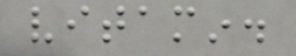vitamin.
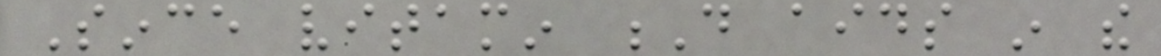Since vitamin D aids in the
